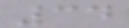34
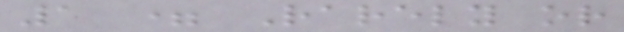1 = Rarely or
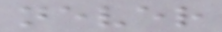never
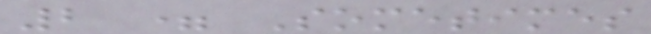2 = Sometimes
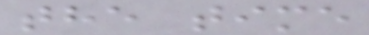the time
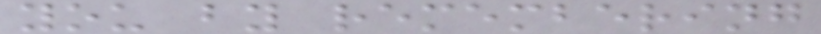you by remembering
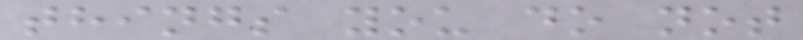things you do not
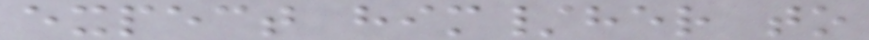expect him/her to
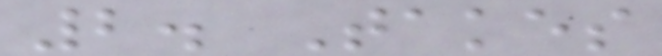2. Takes
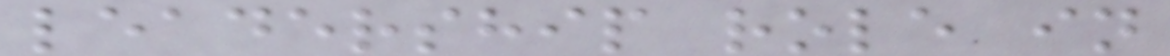leadership role in
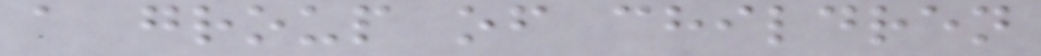a group of children
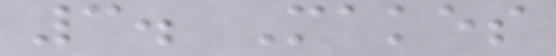3. Makes
